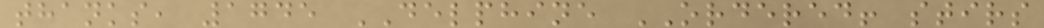thanks, 1745 DELPHINE ORDERED! stirs
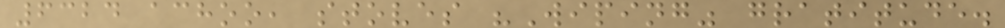6324 achoo, stoves "Wiping" gratitude.
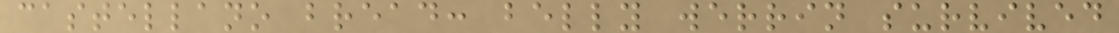castellano bread: belly werrin survived
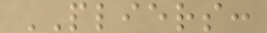PLIERS:
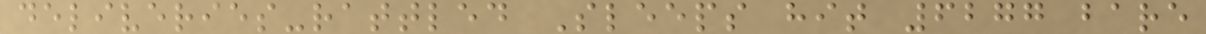deliveries-rattled Sleeps hit 6277 bare
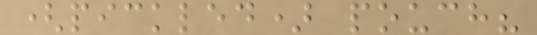(pickled) pouch?
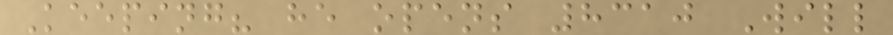Keeping? he opens 8310 Will
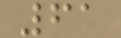61
